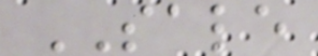SALE
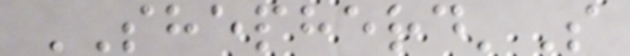SHEPHERD'S
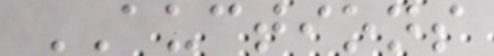AUCTIONS
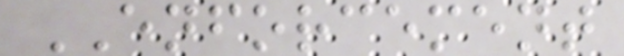ENFORCEMENT
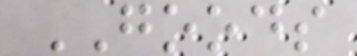GOODS
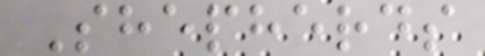Shepherds
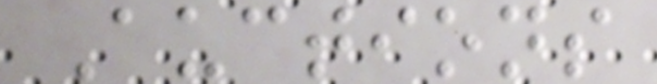Auctions
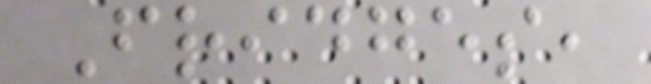Fridges,
